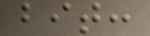bit:
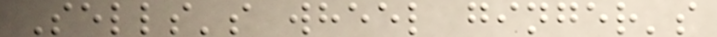Sells's wheel ginger's
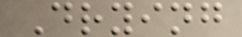Drying
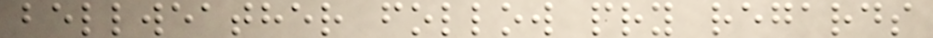bellweather follow pry regards
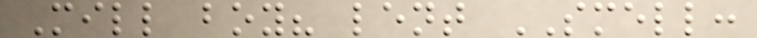Mill boy? lent SMELL:
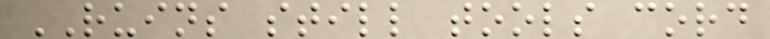RUINS still tools cord
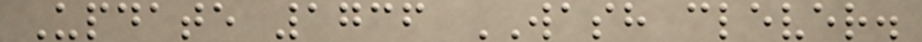Update 1736 WASH clever.
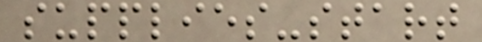supplies-start
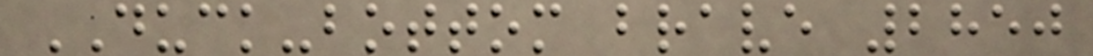DUCK-bottom brave 2850
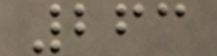263
